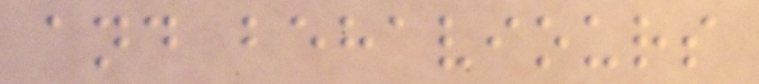and behaviours
